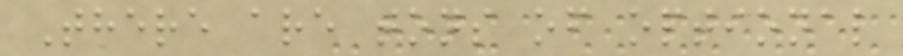There are tons of optional
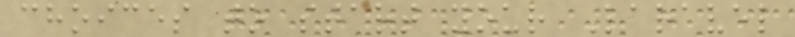choices to start your Laravel
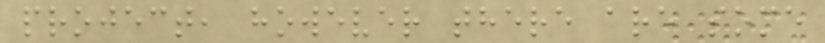project, however there are some
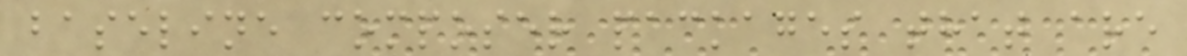baseline composer packages that are
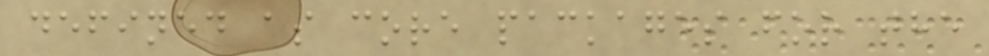defined as core packages for the
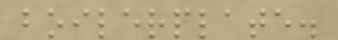boilerplate.
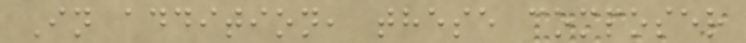In addition, these composer
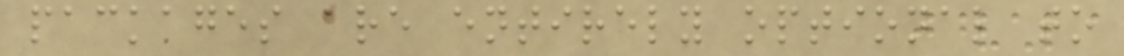packages are entirely optional to
